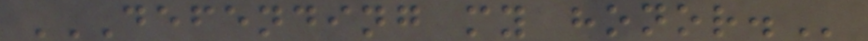DEFENDING MY HONOR.
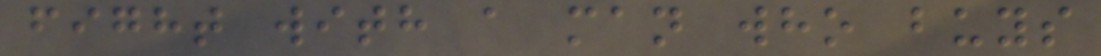fight with a man who buys
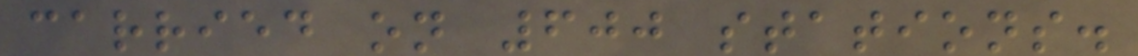carried on 600 stations.
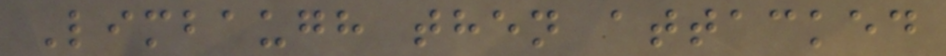Limbaugh then attacked
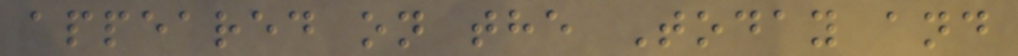appeared on the Today and
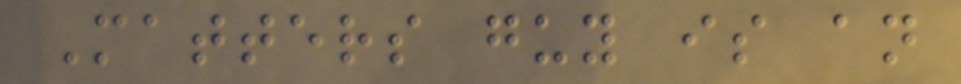Matters guy is an
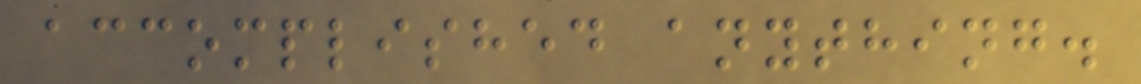accomplished anything.
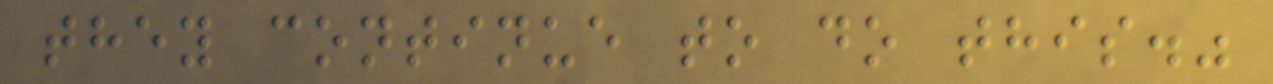they continue to do this."
